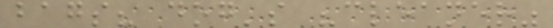bags? dog's "cleaner"
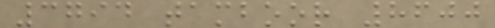3794 tamboor 8600
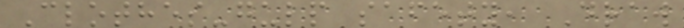Clothes-gulp safety, Draw
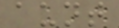aunt
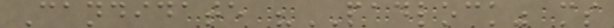Candidate "PADLOCK" ms
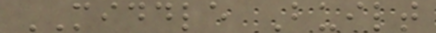MIDDLE Built
